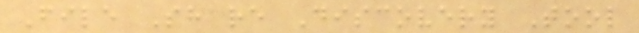File Share Discovery Tool
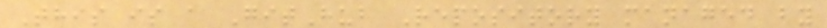This is a GitHub Repository managed by
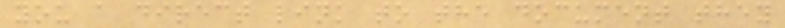you a direct link to the document they
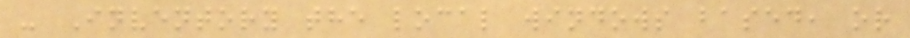- Inventory the local windows based, or
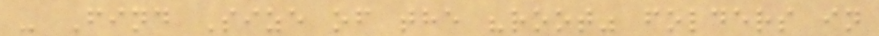- Find Size of the "root" folders in
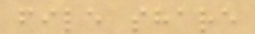file share
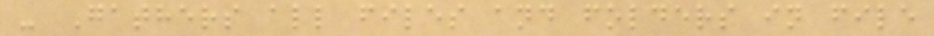- Gathers all files and folders in file
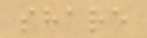share
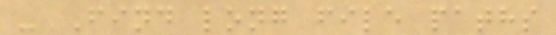- Find long file paths
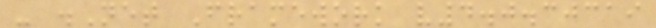- .Net Framework v4.0.30319
